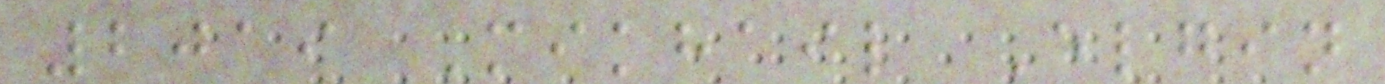2019 Mikhail Elgin
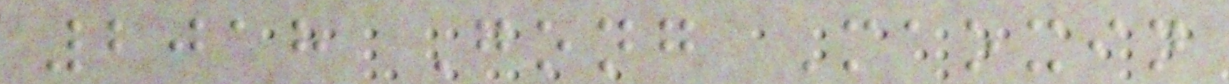2018 Gong Maoxin
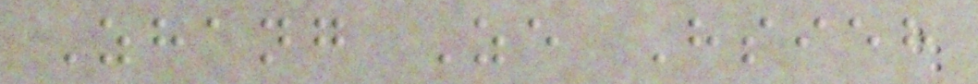Zhang Ze Hsieh
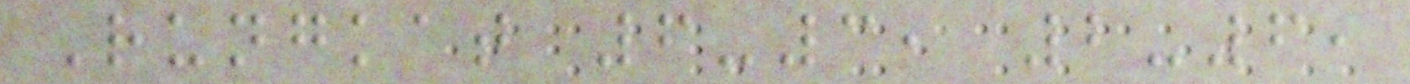Rungkat 6-3, 2-6,
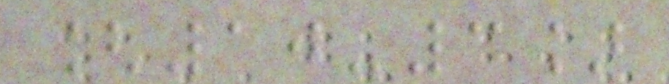[10-3]
